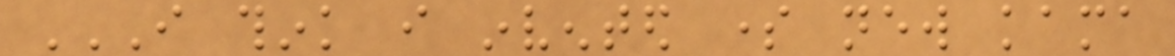I THINK I INVENTED SOME NEW KAMA
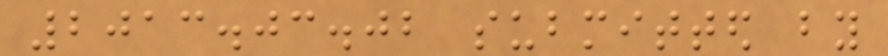2013.03.02 submitted by
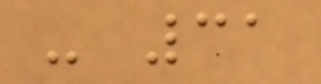- 31
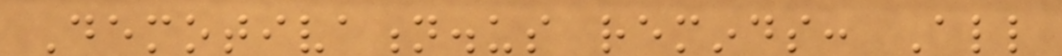Demotivation.us reminds: All
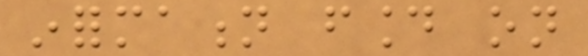information found on
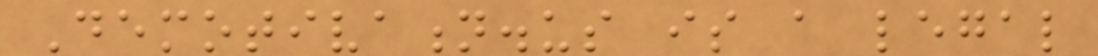Demotivation.us is a legal
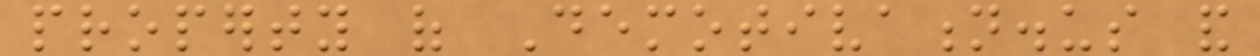property of Demotivation.us and
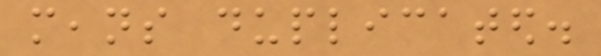means duplicated.
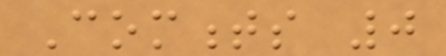Comments 0
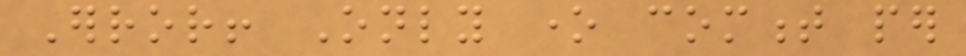Error! Only one comment per
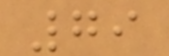79
